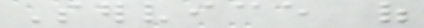Service of
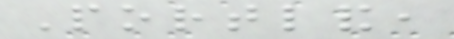Portland,
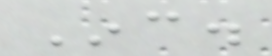Inc.
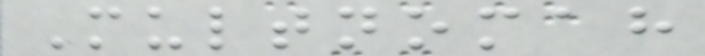Multnomah
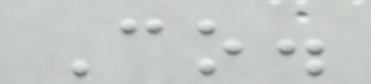Co.
